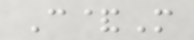C&M
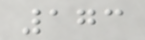173
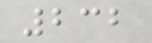232
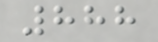888
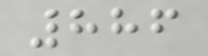886
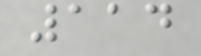114
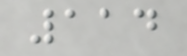114
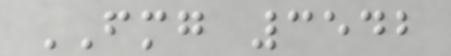FMG 3542
